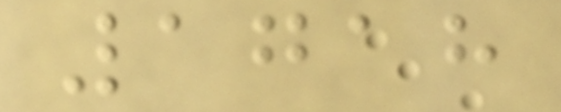1718
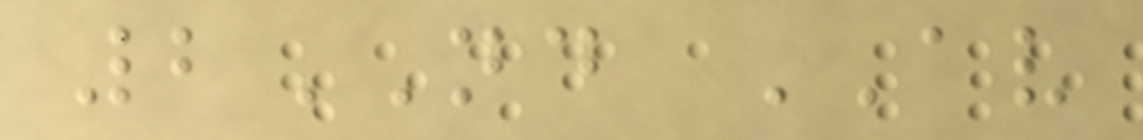2ND AV
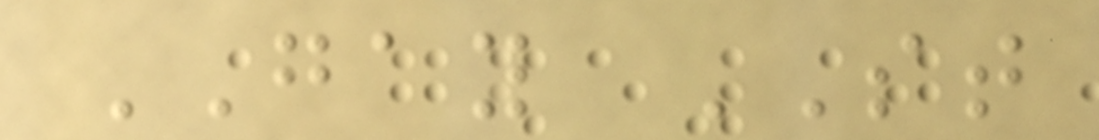GAY ST
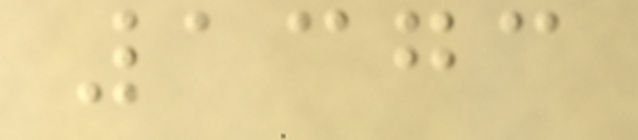1373
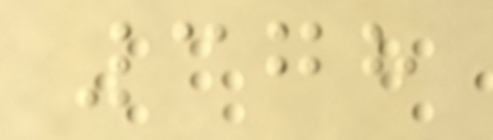378
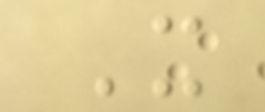X
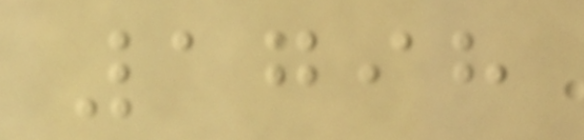1798
